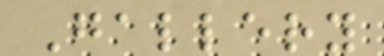Gallery
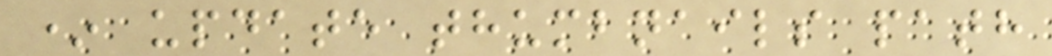* update thumbnails path
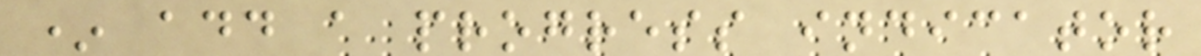* add a progress indicator
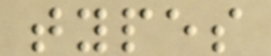types
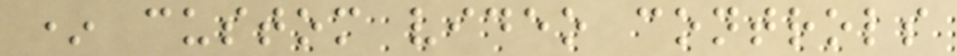* custom video controls
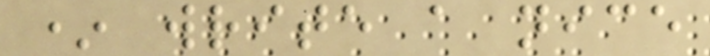* write a nice
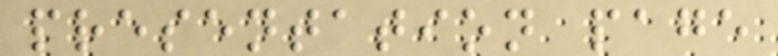presentation page
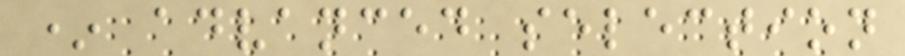* advanced selection
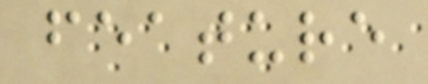feature
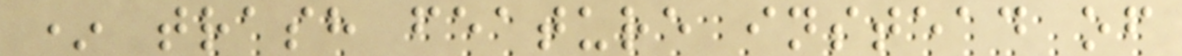* trash feature instead of
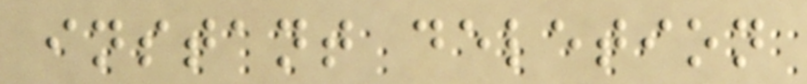instant deletion
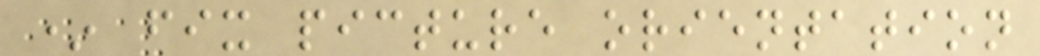* fix picture orientation
